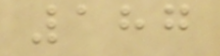187
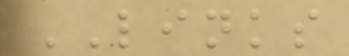LINKS
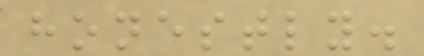honestly.
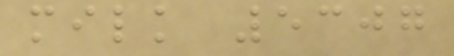milk 5307
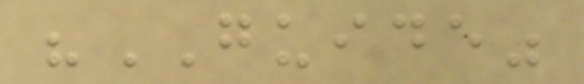"GUIDE"
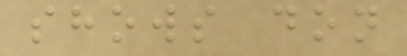shows don
